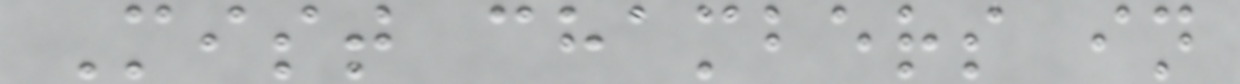Mist chambers in
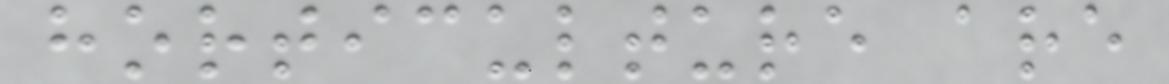horticulture are
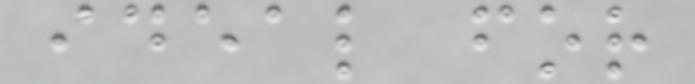ideal for
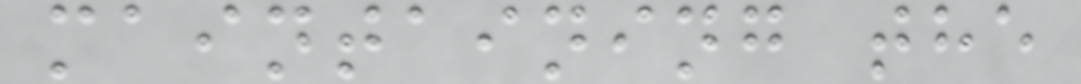maintaining the
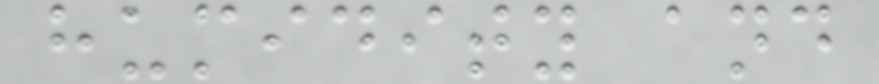humidity and
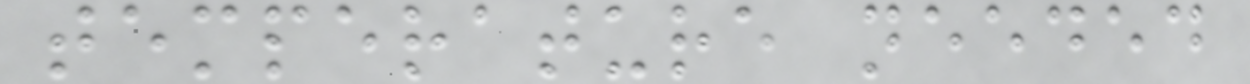temperature needed
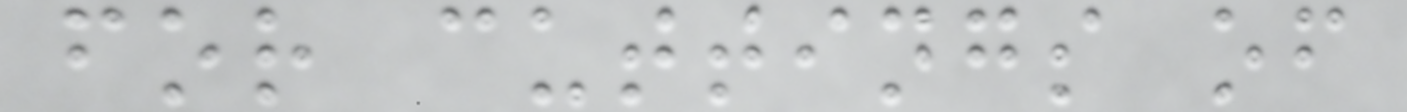for cuttings of
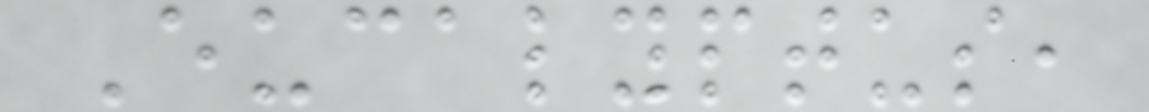Eucalyptus,
